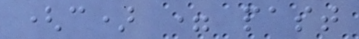(c) = past
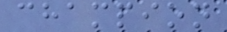champion
